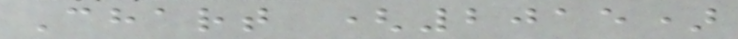Chart (2015)
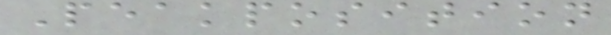Peakposition
